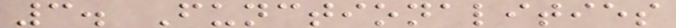3. Functionalities
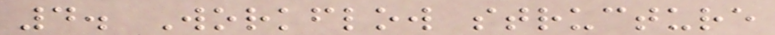4. Workflow structure
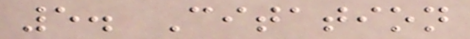5. Citation
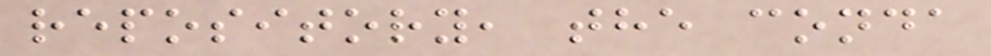repository, the conda
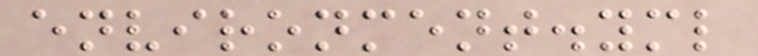environment.yml
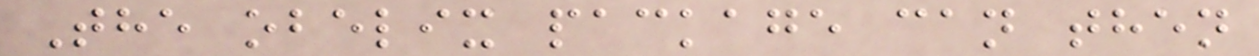The obelix package can then
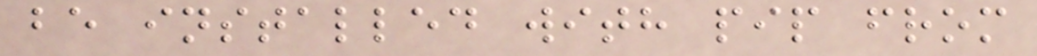be installed with pip from
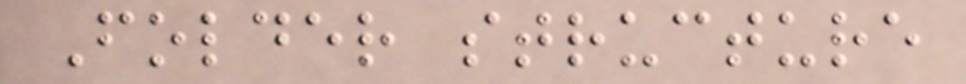Folder structure
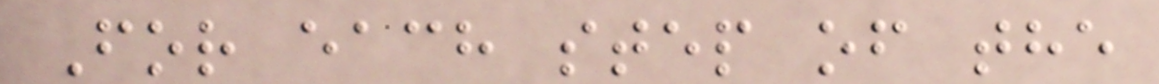For each step of the
